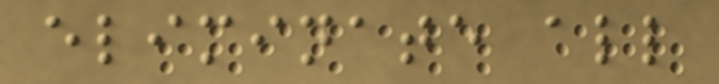eliminate all
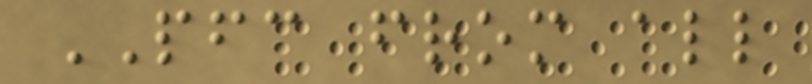PFC from all
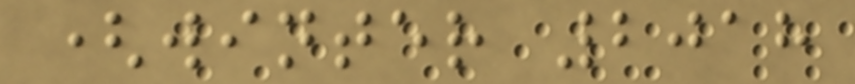(winter 2018
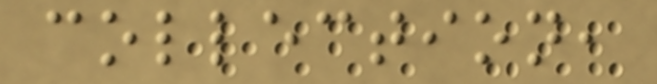collection,
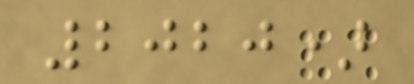2020)
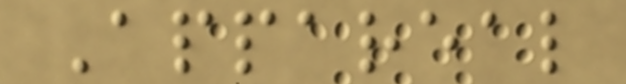Appareal
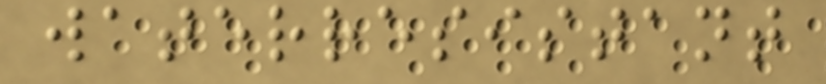waterresistant
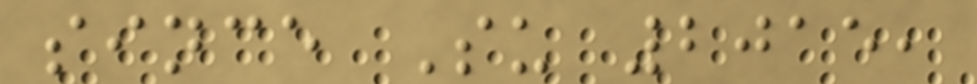since Su 2015,
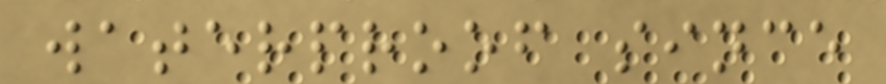waterproof since
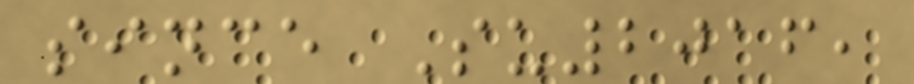since Su2016,
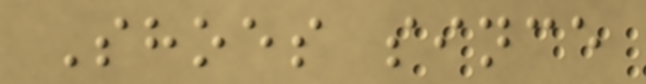Shoes since
